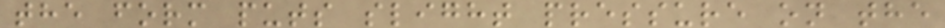the form puts slight pressure on the
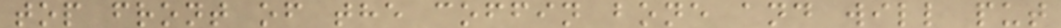top front of the coffin bone and will put
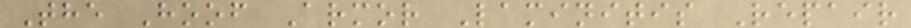The Hoof Armor Laminitis Repair
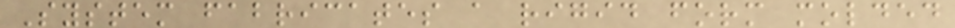System fabricates a rigid form molded
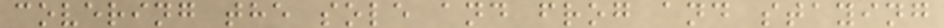covering the sole and frog and staying
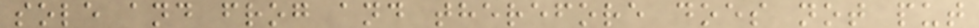sole and frog and therefore does not put
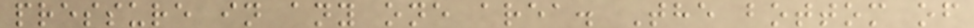pressure in any one area. The bottom of
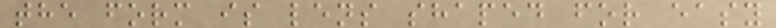the form is lens shaped for easy
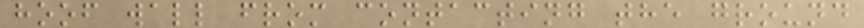hoof wall from contacting the ground
